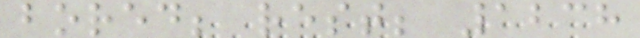bored; rest; 1238
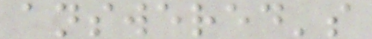answered's
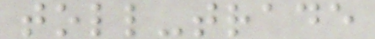toll-trade
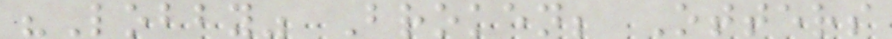"Lobby" Broken; Otters
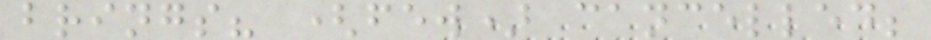brings? (few) cancelled;
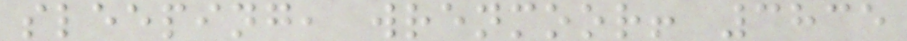sleeping, wrenmoor! 3835
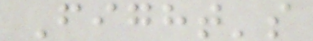Fight's
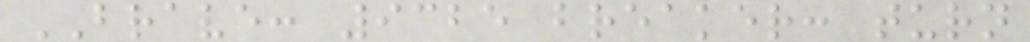BRAVE: 9325 breaker: turn
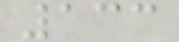133
